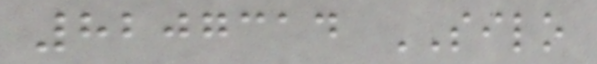8207314 SILO
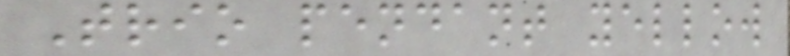Trio pendant yellow
